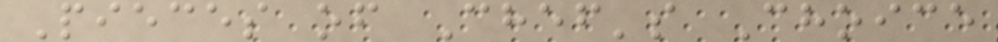Pieces of Chef's Choice
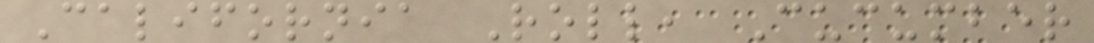California Roll, Cucumber
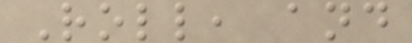Roll, and
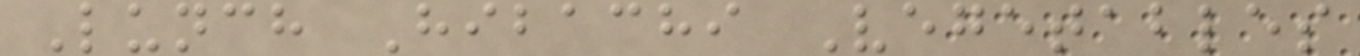Lunch Hibachi Vegetables
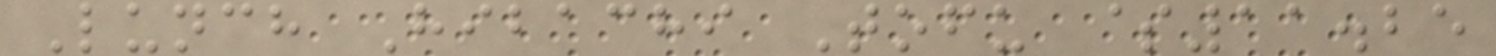Lunch Hibachi Tofu $11.25
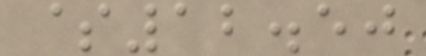$12.50
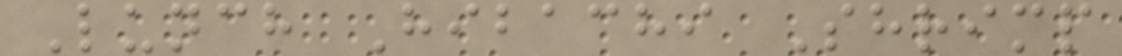Lunch Hibachi Shrimp
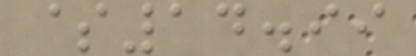$14.99
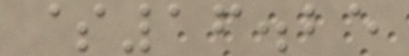$16.25
